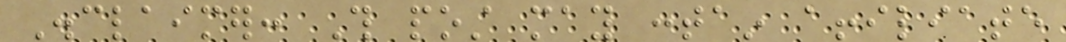Disclaimer: This post may contain affiliate
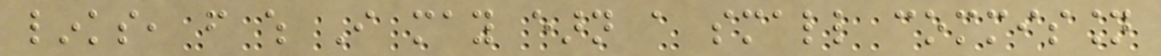links, from which I may earn a small commission
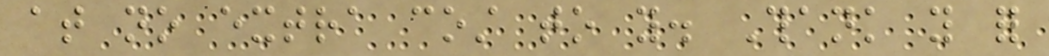at no extra cost to you. Thank you for
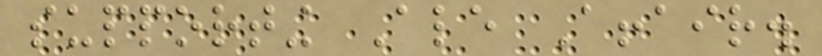supporting Ale Affair.
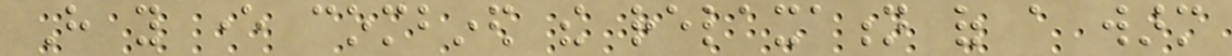Have you ever combined the relaxation of a warm
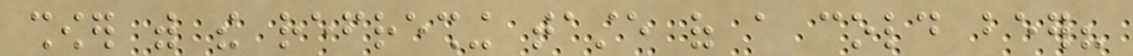shower with the refreshing taste of a cold beer?
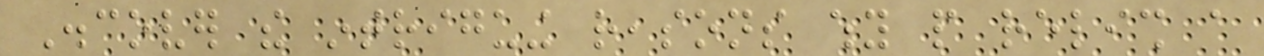Discover the intriguing reasons why people relish a
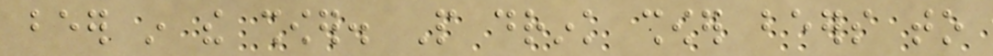beer in the shower. People drink shower beers to
